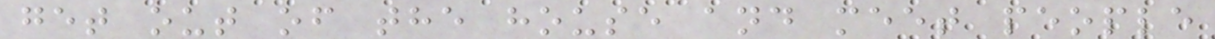get out of the house and meet people
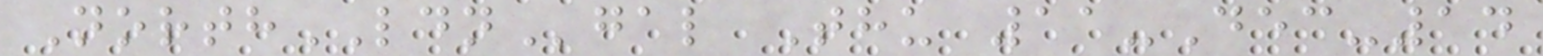NorthLDNgal Thu 11-Dec-14
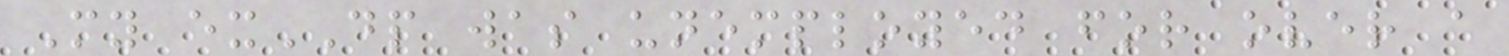My exDP was unemployed for over a
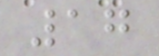17
